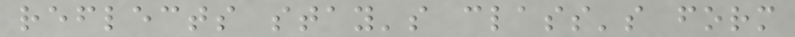reflects stay's class's form
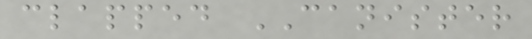clapped CANISTER
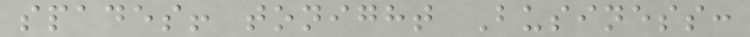spades! tonight Business:
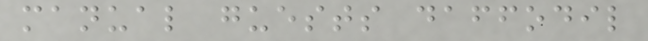manual guests daffodil
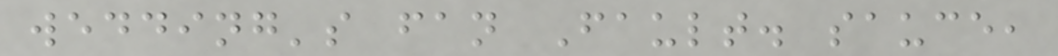wedding's fan Fault. sauce,
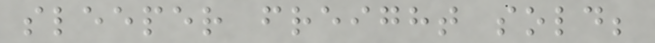sleeper freight sold;
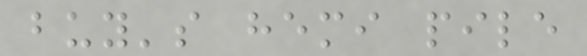buy's hemi pile
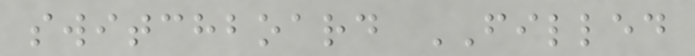switchboard FILLED
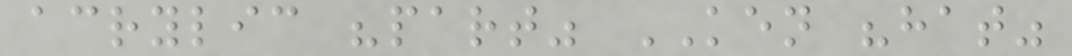acrylic "part" KEN "hat"
